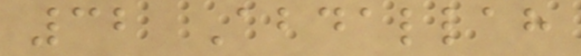32 Abdallah
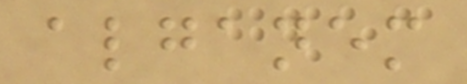alganem
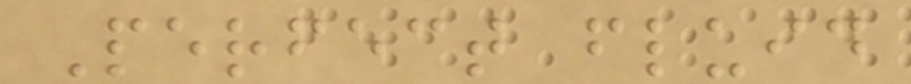Perfect fluid
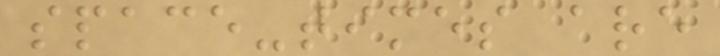space-times are
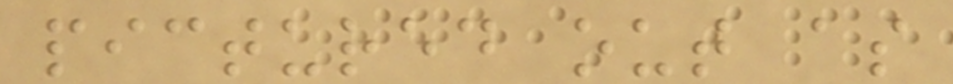pictured out as
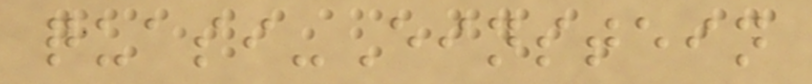quasi-Einstein
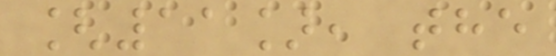[11], the
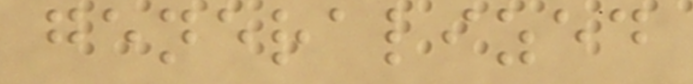generalized
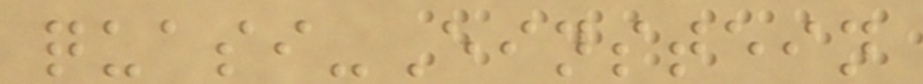quasi-Einstein
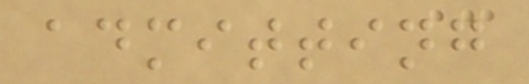admitting
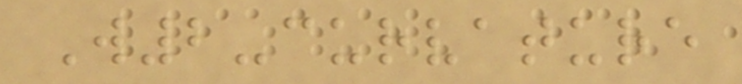W2-curvature
